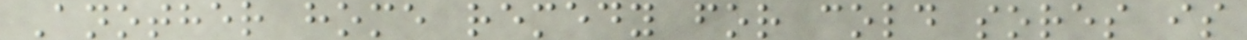Another home remedy for cold sores is
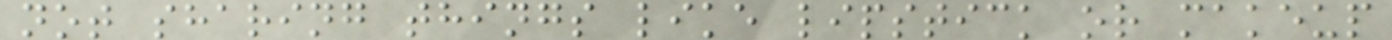not sharing things like lipstick or makeup
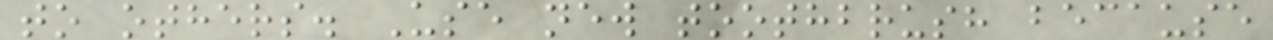to others. Use new toothbrush because
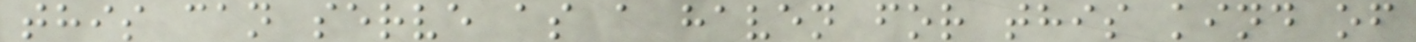this can serve as a haven for this kind of
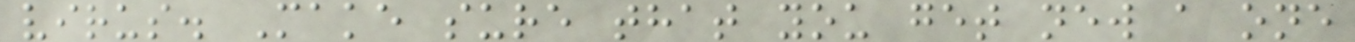virus. Make sure that you get new a one
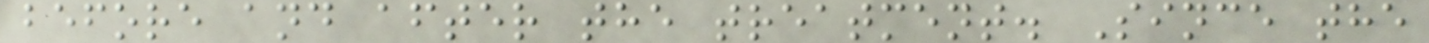before and after the treatment. Since the
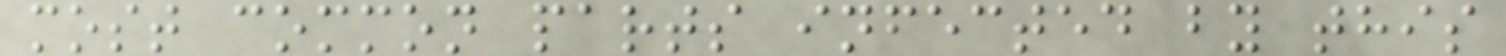most common parts infected by this
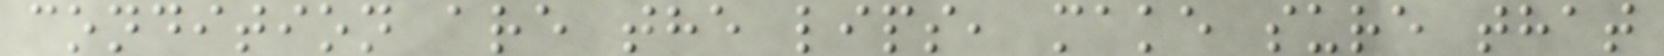condition are the lips, make sure that
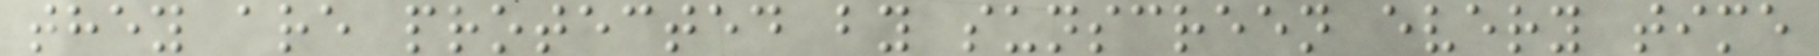they are protected by sunscreen every time
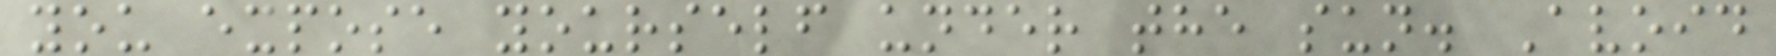you expose yourself under the sun. Avoid
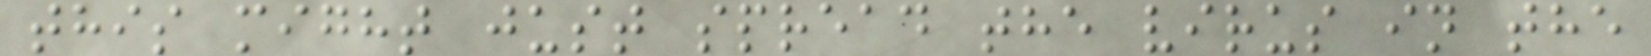this might just spread the virus in the
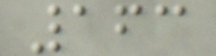163
